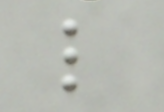l
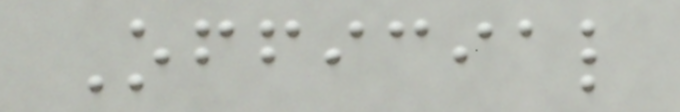Official
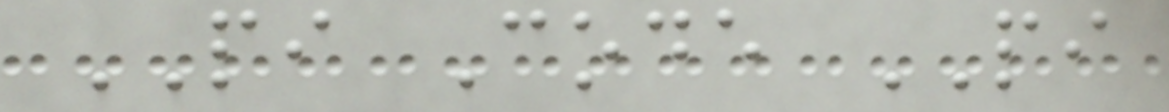PI Code PI
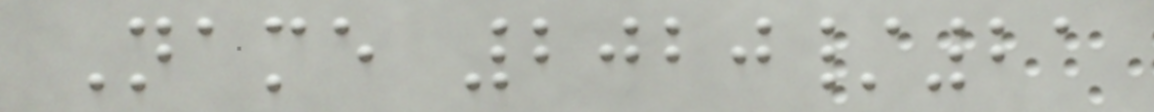Name 2020/21
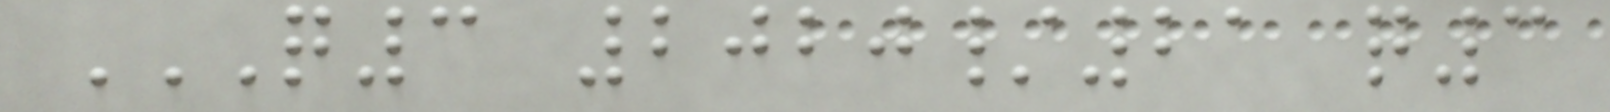Q3 2020/21 Q3
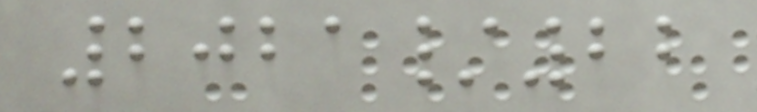2021/22
